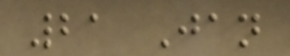21 Jan
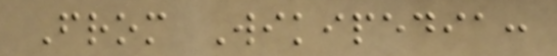From Wikipedia:
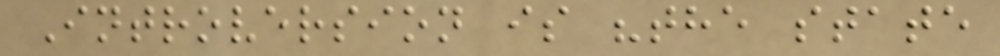Introversion is "the state
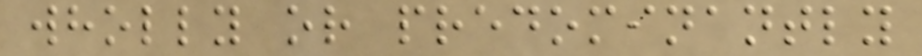wholly or predominantly
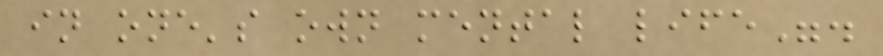in one's own mental life".
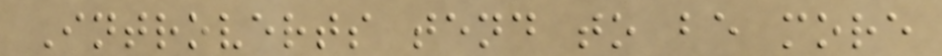Introverts tend to be more
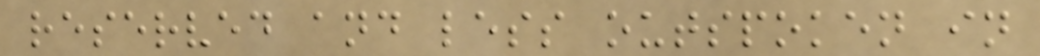reserved and less outspoken in
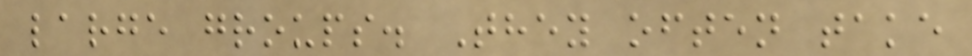large groups. They often take
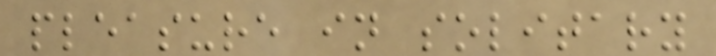pleasure in solitary
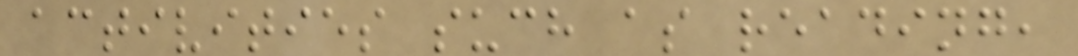activities such as reading,
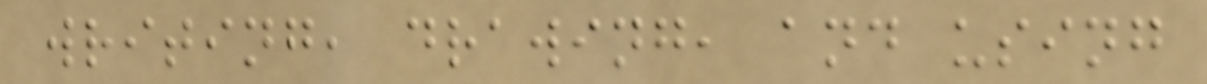writing, drawing, and using
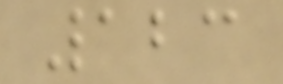123
